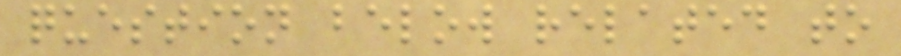question below related to
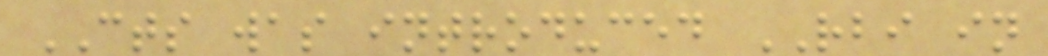CTS was introduced RBI in
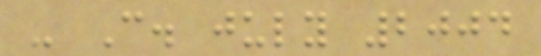- C. july 2004
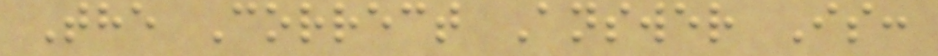The Correct Answer Is:
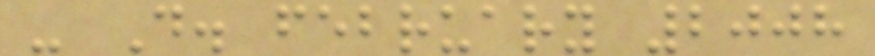- D. february 2008
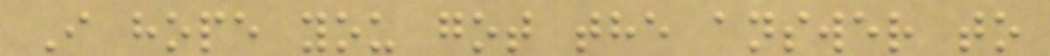I hope you got the answer to
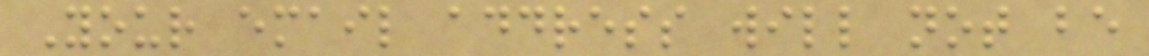Your email address will not be
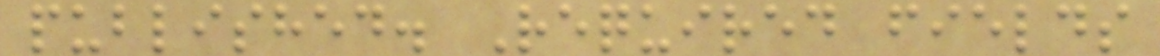published. Required fields
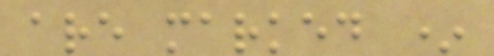are marked *
